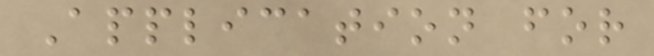Application for
